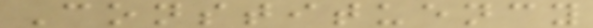Constituency
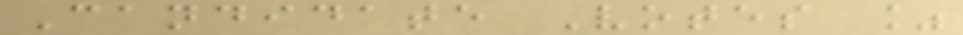Candidate Votes %
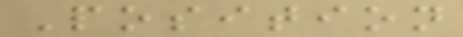Position
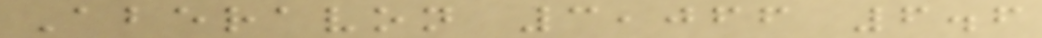Aberavon 3,066 6.6
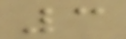3
